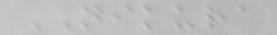NIKURA
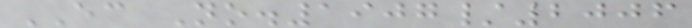EC No.1907/2006
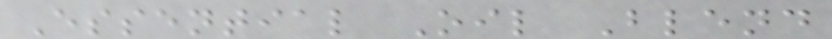Essential Oil Blend
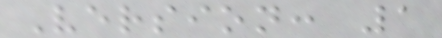Version: 1
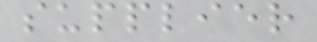supplier
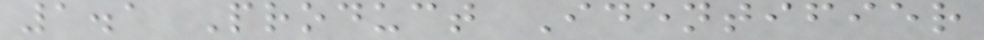1.1 Product Identifier
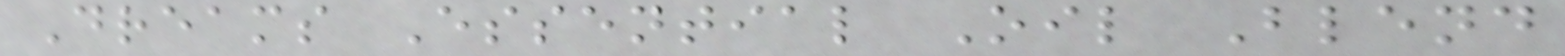Dreams Essential Oil Blend
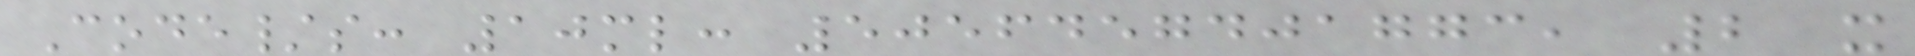Code/s: 10ml: 5056457401773, 2 x
